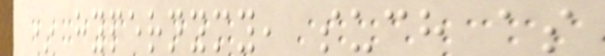* hypernymy, such as
